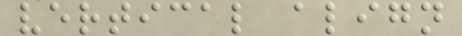vertical align
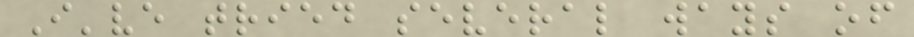I've tried several ways of
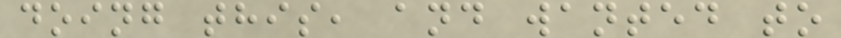doing this, and wanted to
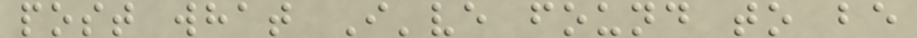post what I've found to be
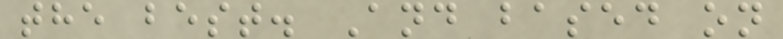the best. And based on
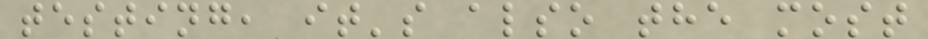testing, it's also the most
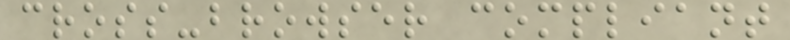cross-browser compliant
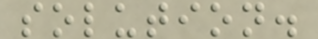solution.
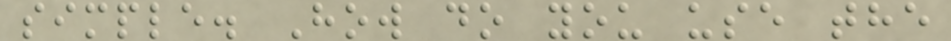simple. How do you use the
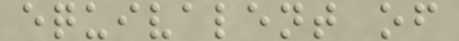equivalent of
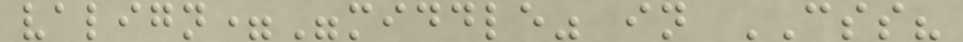valign="middle" in CSS?
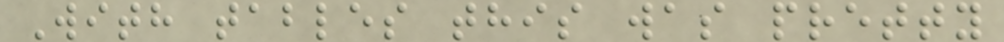With tables this was pretty
